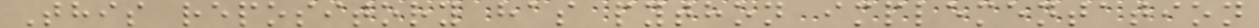This repository has python implementation
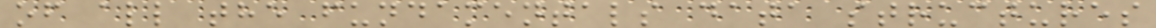of all the fundamentals data structures
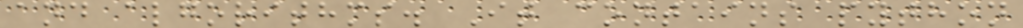and algorithms. It contains python
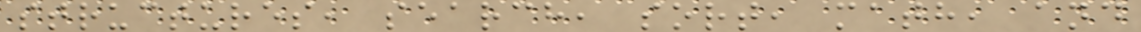structures, search, sort, math, and
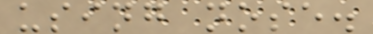using nose.
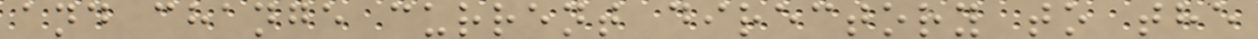and change current directory to the
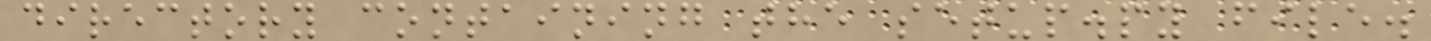directory containing the setup.py file.
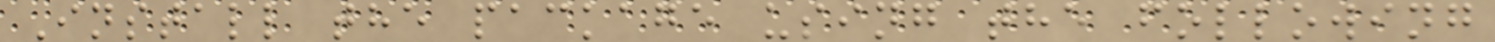Install the package using the following
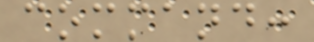command:
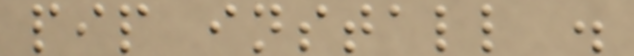pip install .
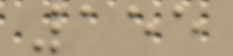155
